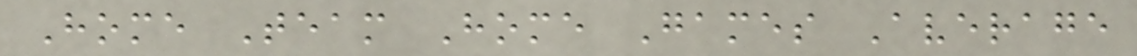Home Team Home Games Average
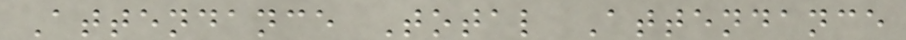Attendance Total Attendance
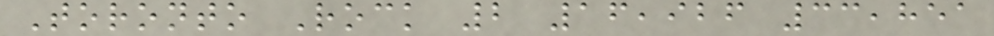Toronto Rock 2 16,926 33,851
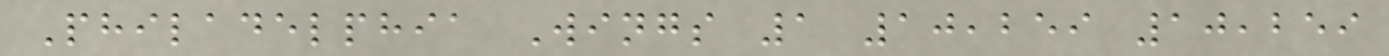Philadelphia Wings 1 10,259 10,259
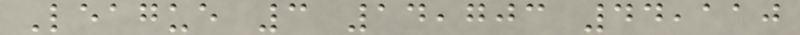League 3 14,703 44,110
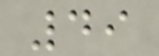49
